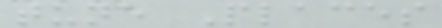tune Places
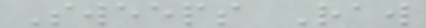Sweeps Raw
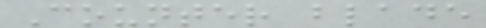Counter blade
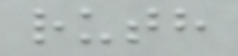ruth
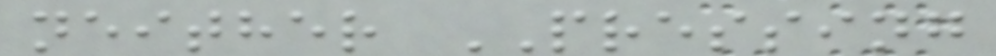neither PRESSING
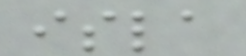isla
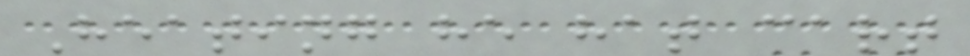Heating he hat cart
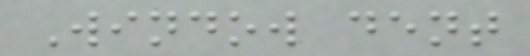Window dent
